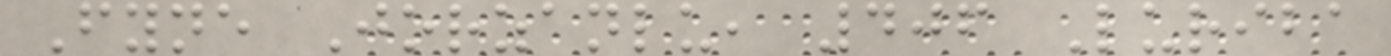Fyne Jorzanlu, 406 Luriba
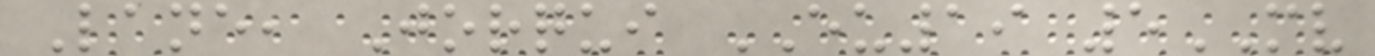Lane, Jorqui EU19 5MV
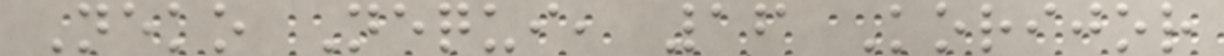Neko Nequi, 16 Korijor
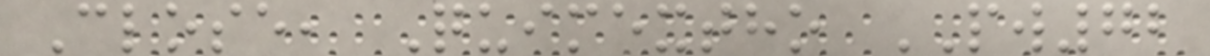Close, Quimextho PW72
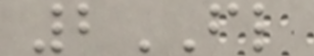2FL
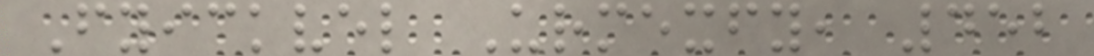Fyickvel Urmexfy, 452
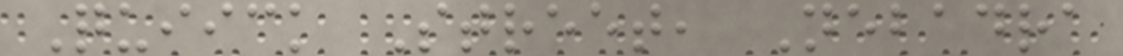Quiick Street, Nebadra
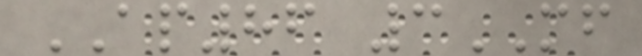AP86 3MF
